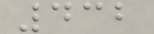432
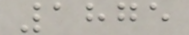1875
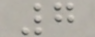7
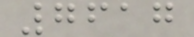7617
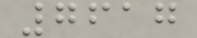7617
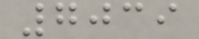7039
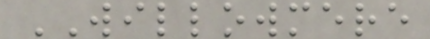WILLOWMERE
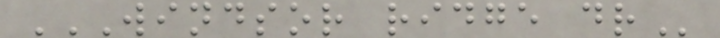WINDSOR RIDGE DR
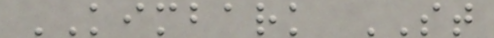KIMBARK ST
